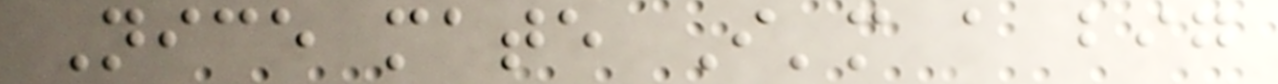Nice mate I'm a big
